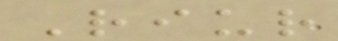Riur
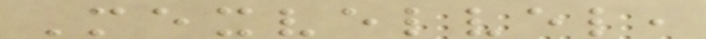Mexvelvel,
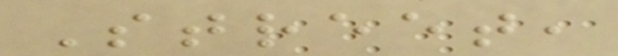Street,
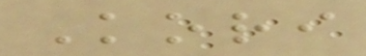Kori
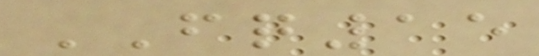FQ15
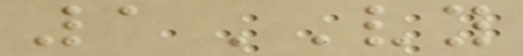1VY
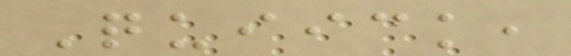Quiick,
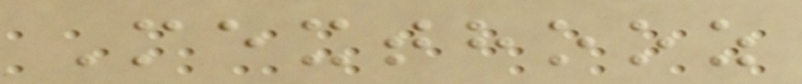Mexthooz
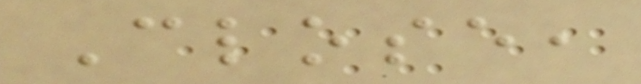Close,
